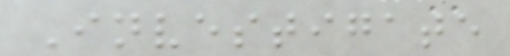Investigate
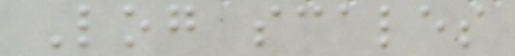Log scales
